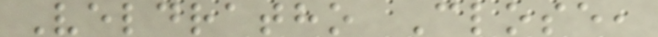Veldratho Close,
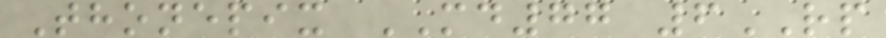Thonepix MD77 6RP
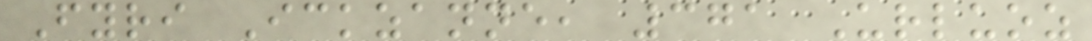Fyri Ickzanne, 371 Urluoz
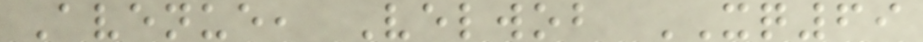Avenue, Velwob XQ69
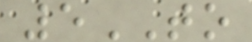5TO
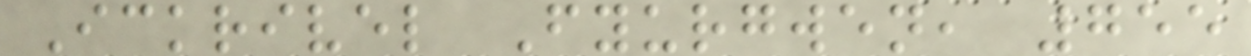Ickrivel Fyurgwen, 755
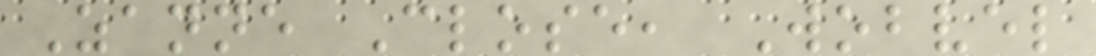Zanne Close, Wobvel
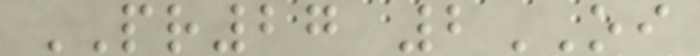PR27 2OI
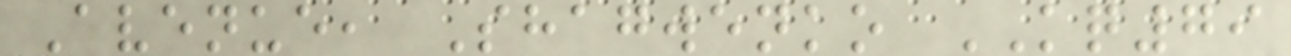Avenue, Shagwenko KQ79
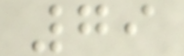79
